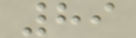89
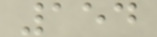154
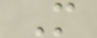M
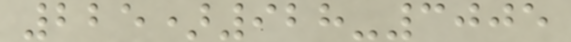225)928-3005
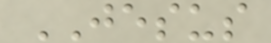JESUS
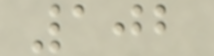102
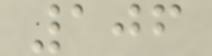106
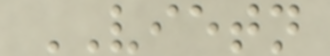VIETN
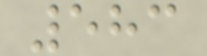583
